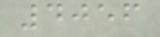4056
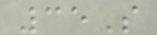35S
